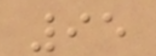95
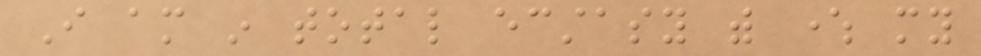I am in total ecstasy with where my
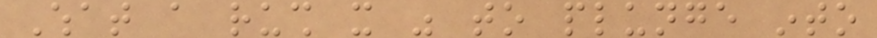What a rush it was to plunge into
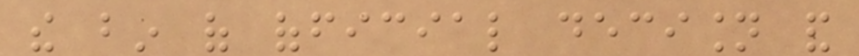the bin of official decision and
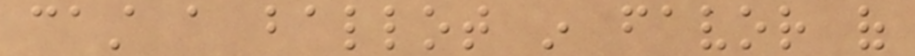cast a ballot in favor of
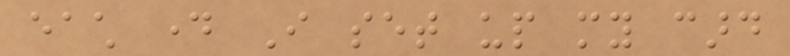each day I set up my card
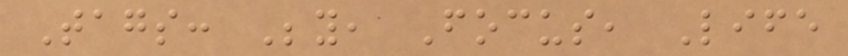Tags: Beyond, Focus, Life
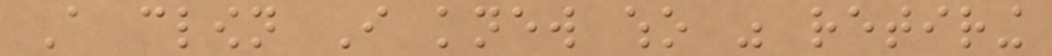A clown I knew who was retiring
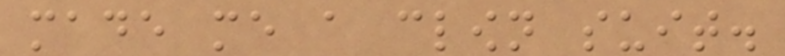made me a clown suit.
